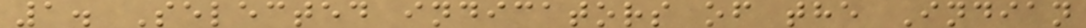1. Selected indicators of the Indian
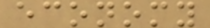economy
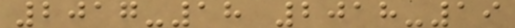2017-18 2018-19
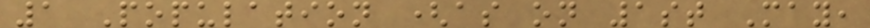1 Population (as on 1st May,
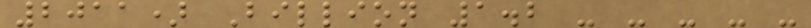2011) Billion 1.2 - - - - -
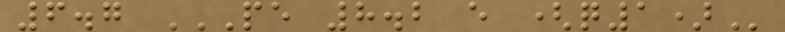6.7 PE 8.2 E (Q1)
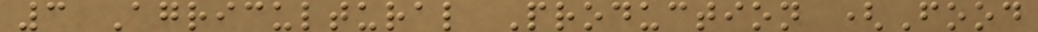3 Agricultural Production (Food
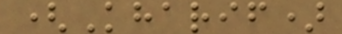(Kharif)
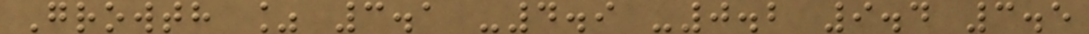Growth % 3.1 -4.9 -0.2 9.4 3.5
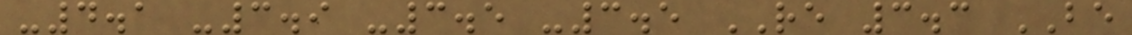-4.1 -3.9 -3.5 -3.5 RE 3.3 BE
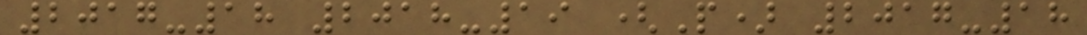2017-18 2018-19 (P) 2017-18
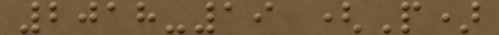2018-19 (P)
